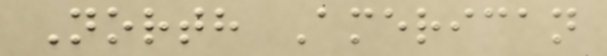North American
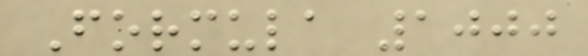Formula 1000
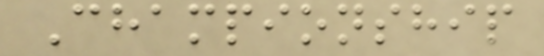Championship
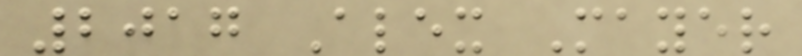2017 Alex Mayer
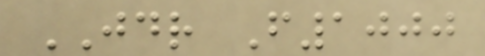JDR F1000
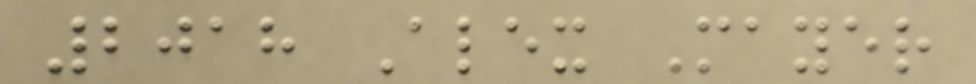2018 Alex Mayer
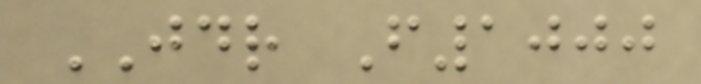JDR F1000
